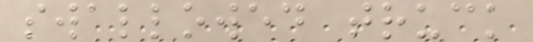swallowed truck
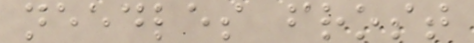needles frost
